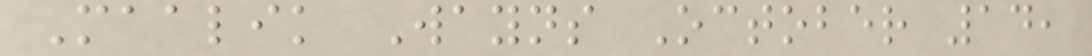Maalik Wayns October 14,
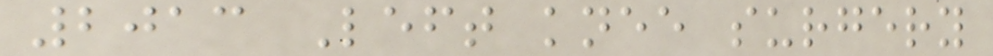2013 Left knee surgery
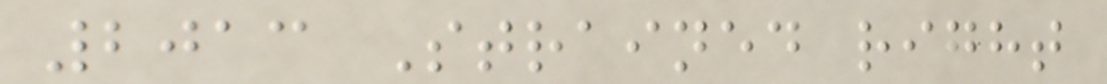2013 Strained right
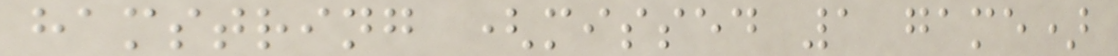hamstring (missed 1 game)
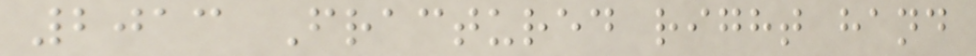2013 Fractured right hand
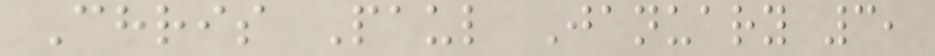Chris Paul January 3,
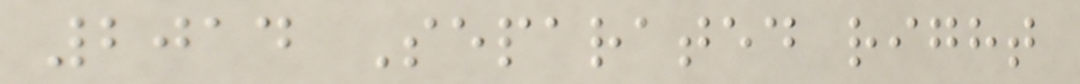2014 Separated right
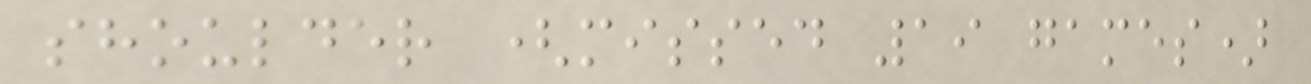shoulder (missed 19 games)
